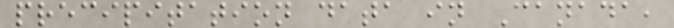precipitation data in Canada,
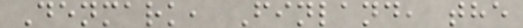Denmark, Finland, the
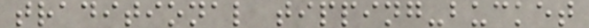traditional tipping-bucket
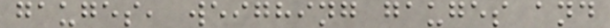gauges, weighing gauges and
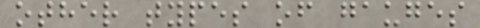other types of gauges
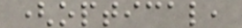(optical,
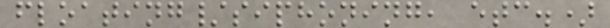floating/siphoning, etc.)
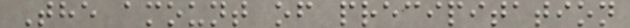The amount of precipitation
